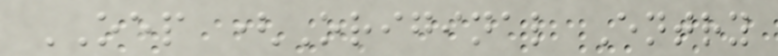OEP (Original Entry
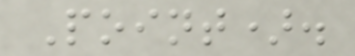Point).
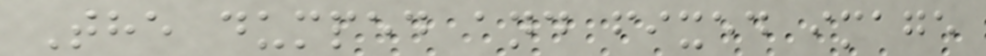The dumped and fixed image
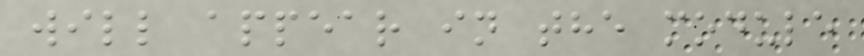will appear in the module
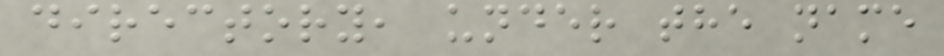directory, under the name
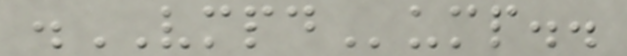.VMPDump..
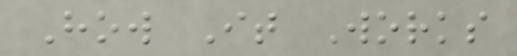How It Works
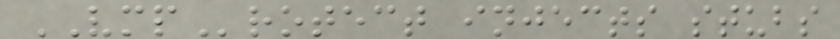VMProtect injects stubs
